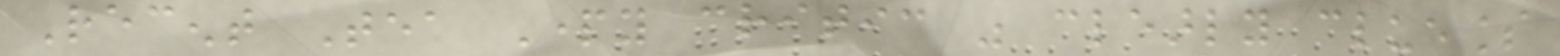Recent Tea Party critic was clearly clueless
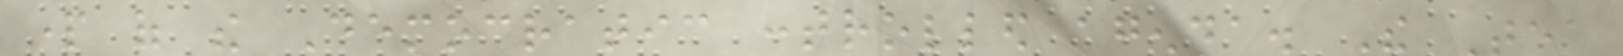part of the Democratic controlled agenda. The Tea
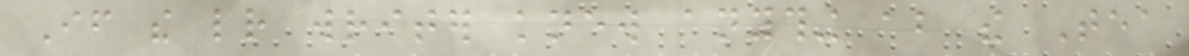If the letter writer knew anything about the Tea
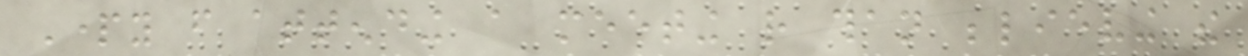Party from attending a meeting rather than believing the
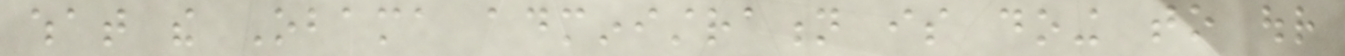what the Obama administration is doing to our
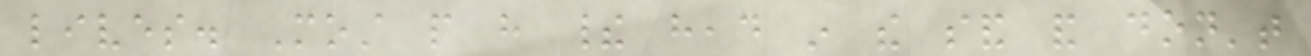lives. Most people have their head in the sand and don't
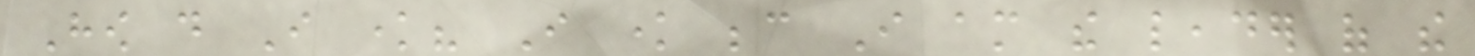How do I know? I know because I am the leader of the
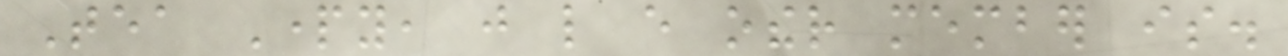Tea Party, just like every other member is.
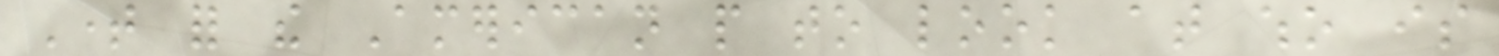Time for the American people to look at who is
